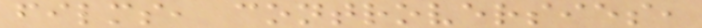films, controversies,
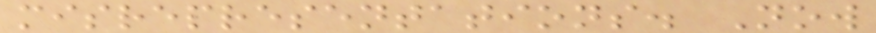misrepresentations. Now
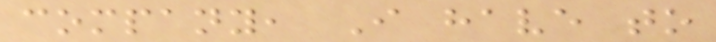company, I have to
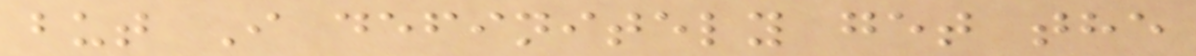but I definitely get the
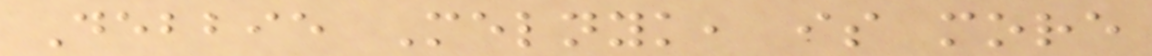Debbie Melnyk, is more
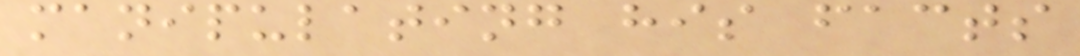manipulating his facts
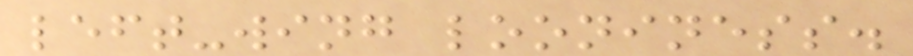left-wing looniness.
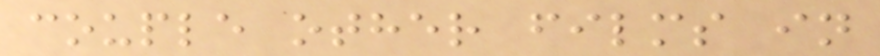couple other films in
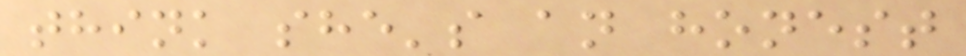think she's an honest
